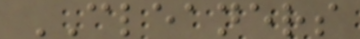CLEANERS
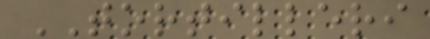TORTILLERI
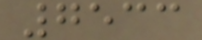7533
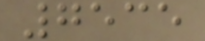7535
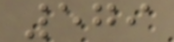579
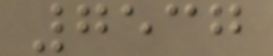7537
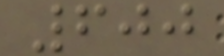600
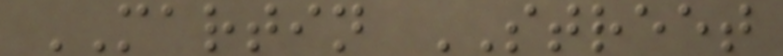MARTIN STREET
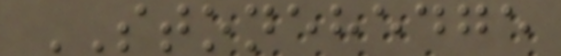STONEHEDGE
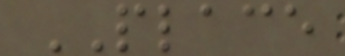PLACE
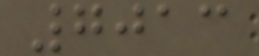7013
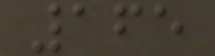165
